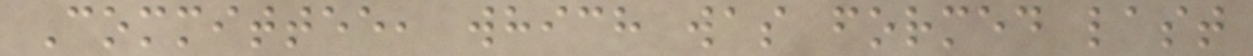Committee, which was formed last
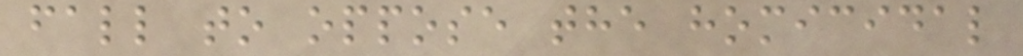fall to oppose the homicidal
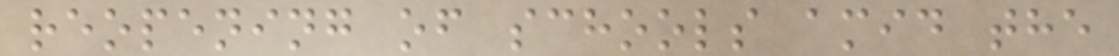reopening of schools amid the
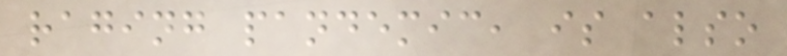raging pandemic, is also
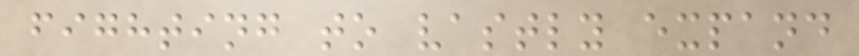fighting to vastly expand
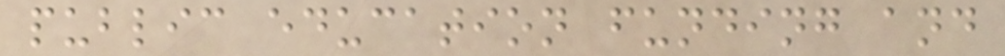public education funding and
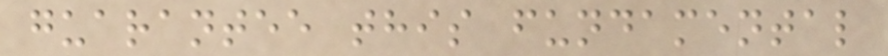guarantee this fundamental
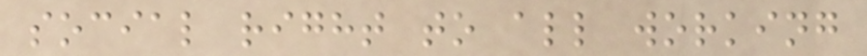social right to all working
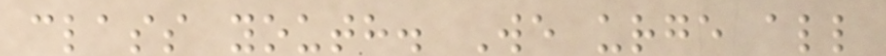class youth. We urge all
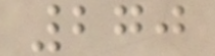270
